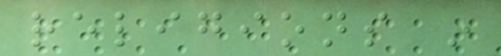religions in
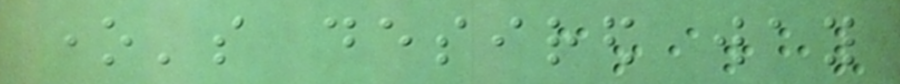one's desired way
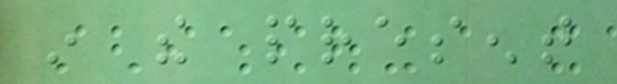in the present
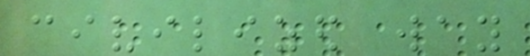civilized way
